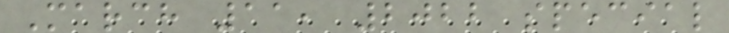March 11, 2022 special
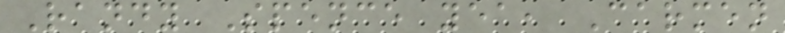Randy Spence yea, Carmen
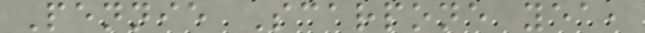Pennie Scarpone yea,
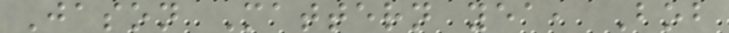Jason Mattern yea, Bob
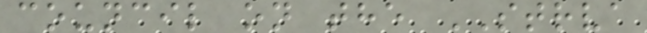council on the STRVA
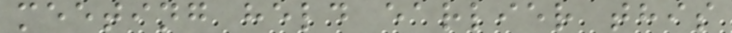meeting held earlier this
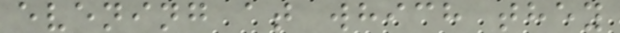evening at which they
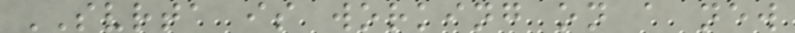SVRTA is working on a new
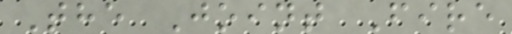The Joint Fire
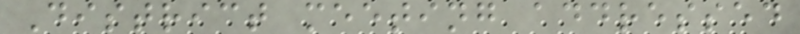District meeting addressed
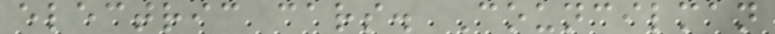electric cars. Councilman
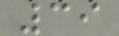39
